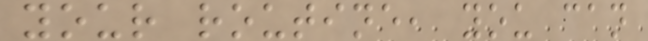your routine, you can
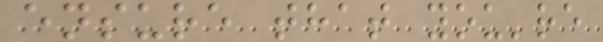ensure that you're
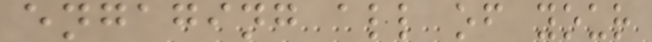engaging all of your
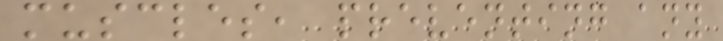muscles, preventing any
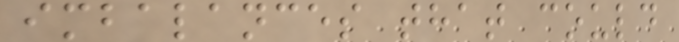imbalances that could
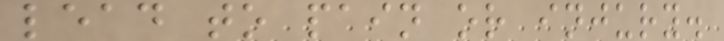lead to pain or injury.
